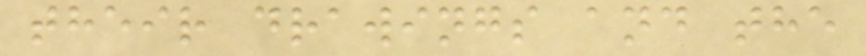their drawings and the
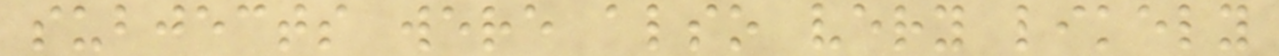subjects were also very likely
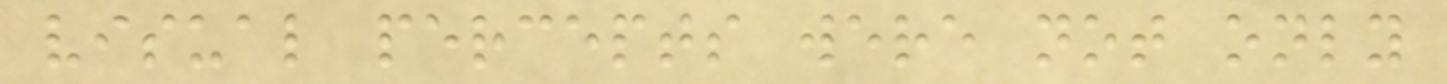visual percepts were not only
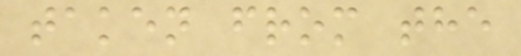taken from the
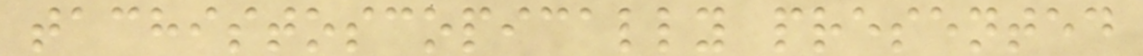tachistoscopically presented
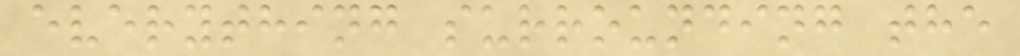everything surrounding the
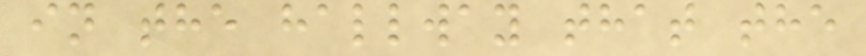in the hallway that the
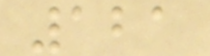121
